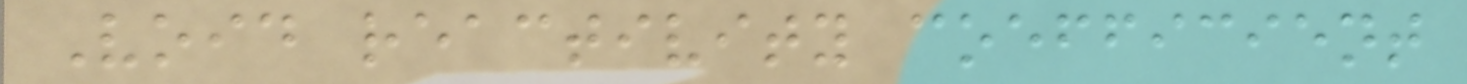Void reactivity coefficient
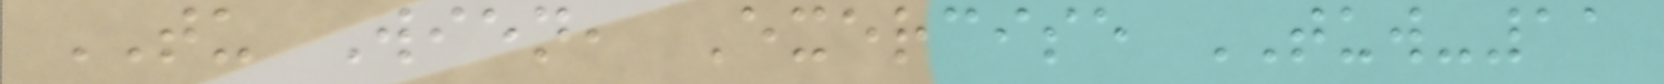TU Wien, Exercise TUW-11
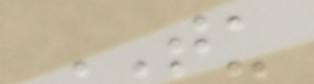TU
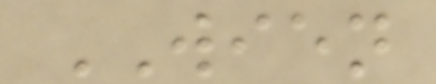WIEN
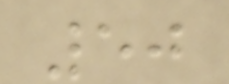50
